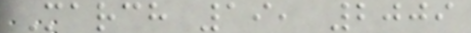March 19, 2009
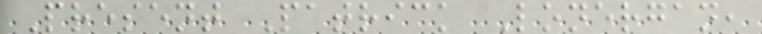Present Patrick Lonergan,
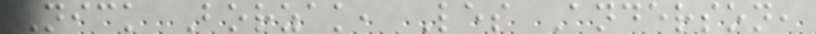Nick Borzak, Les Anderson,
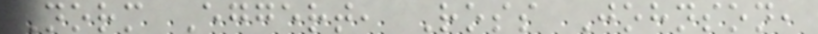Norm Eggert, Ross Johnson,
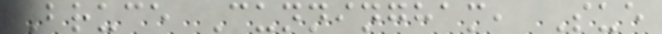Bruce Cunningham, Sue
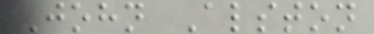John Alston
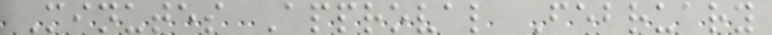Minutes Approval February
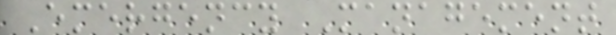Emergency Management
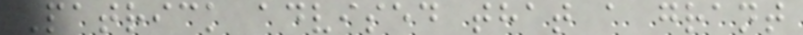Patrick advised that a grant
